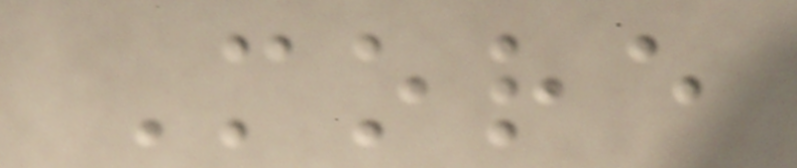More
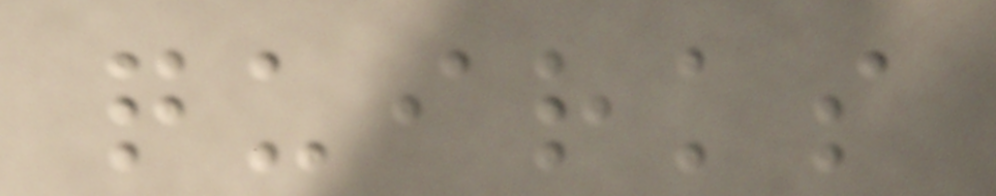quirks
